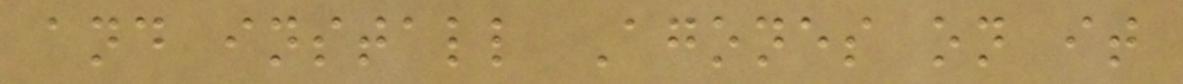and install Agones on it
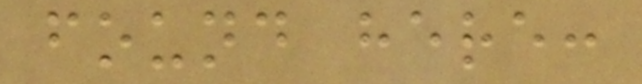found here:
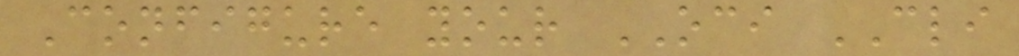Configure your OCI CLI
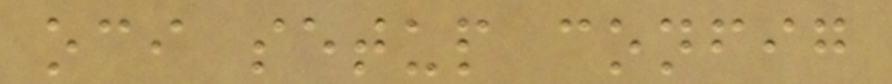oci setup config
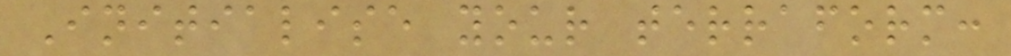Initialise your terraform:
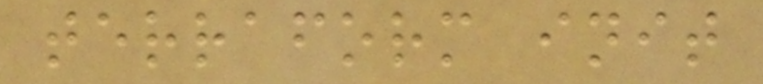terraform init
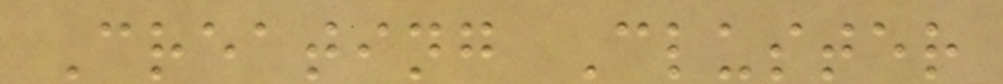Creating Cluster
